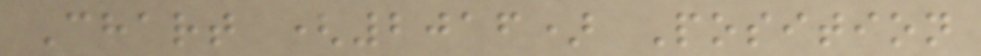Chart (2016) Position
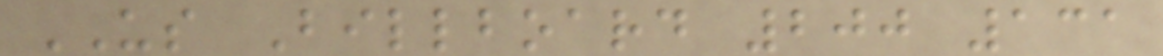US Billboard 200 131
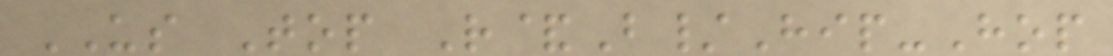US Top R&B/Hip-Hop
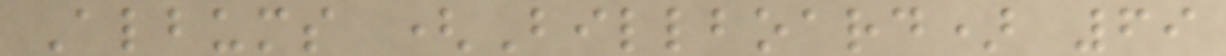Albums (Billboard) 69
